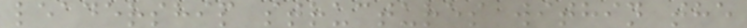leadership structures within the
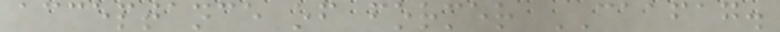acceptance of former CAAFAG.
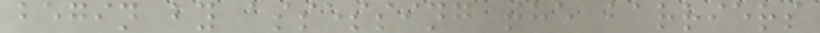begin by assessing the barriers
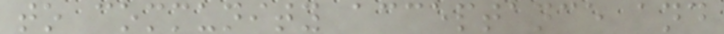to community acceptance and
